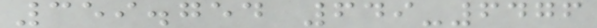359.754 649-6476
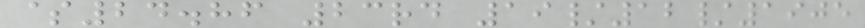$24.86 23rd 19/12/1905
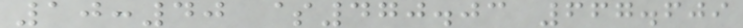10:40 $470.03 667.609
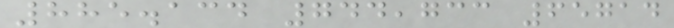885.134 744,733 65714
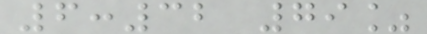6:32 79%
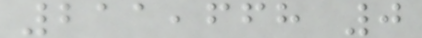211,668 0
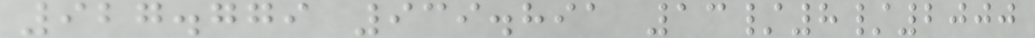927.779 939.891 13/8/2000
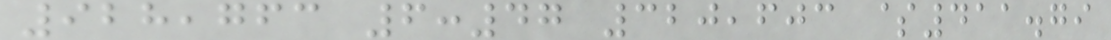928,763 6:47 320,603 $411.79
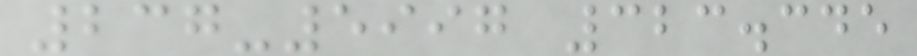237-5997 323.345
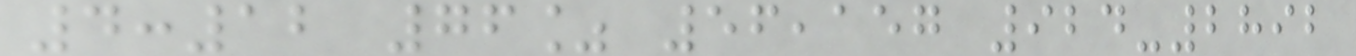4:12 76% 56,157 924-2892
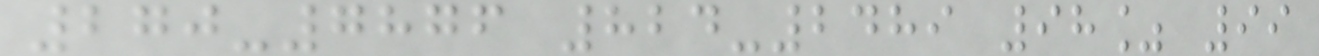270-7876 824-2489 98% 99
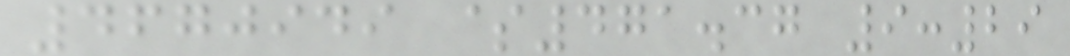4670949 $471.37 9:29
